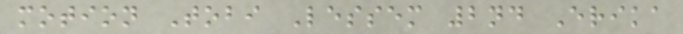motion Tobi Lessem 2nd Erika
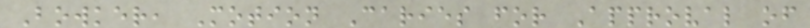Bowker, Motion Caries for Approval of
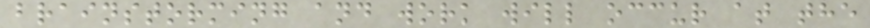brainstorming and work will occur at the
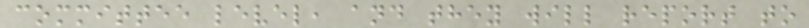committee level, and they will report to
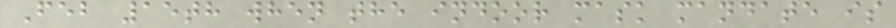Feb 15th when the indoor mask mandate is
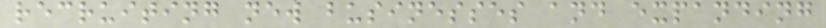recruiting new businesses and expanding
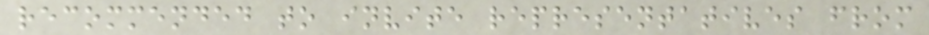recommended to invite representatives from
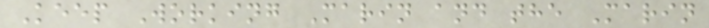Keep Working Marin and the Marin
